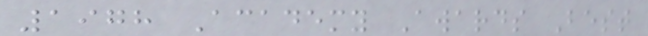1978 Academy Awards Best
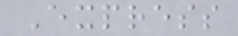Express
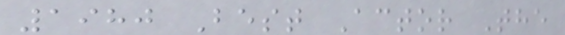1980 Best Actor The
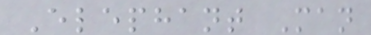Elephant Man
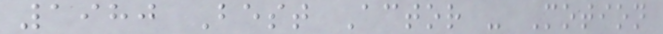1980 Best Actor - Motion
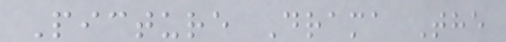Picture Drama The
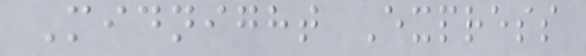Midnight Express
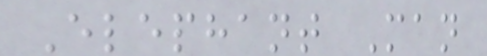Elephant Man
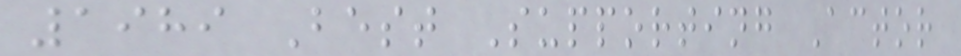1989 Best Supporting Actor
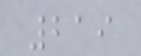219
